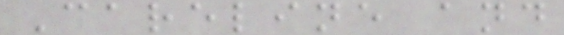Careline and
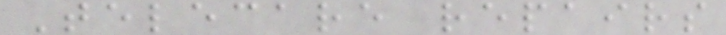Telecare repairs
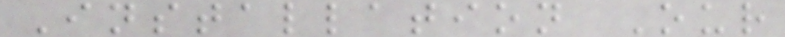Installation Our
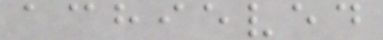achieved
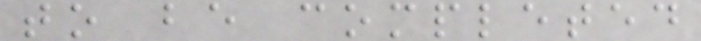to be completed
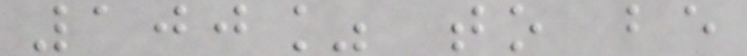100% to be
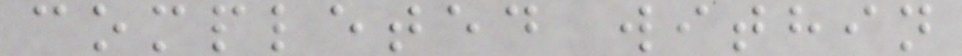completed within
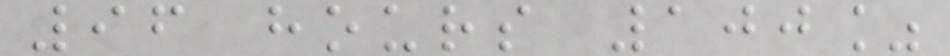96 hours 100%
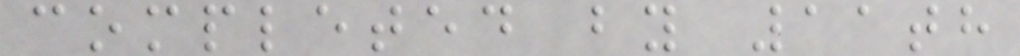completed by 11th
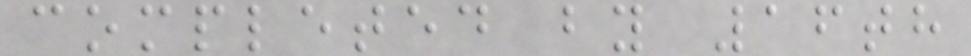completed by 16th
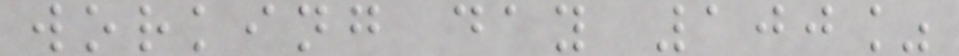working day 100%
